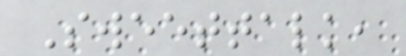Sweettalk,
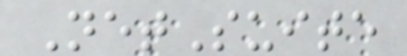NetSuite
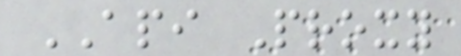API Proxy
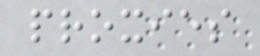proxies
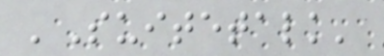'Suitetalk'
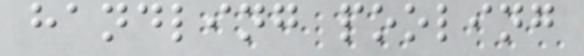handling pooling
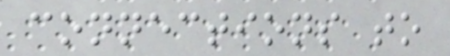connections to
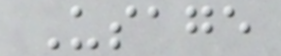Usage
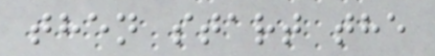then start the
